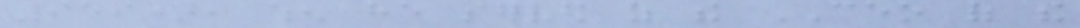959), when he served as the CEO of the
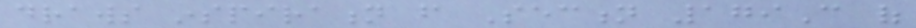draws inspiration from Section 179C of
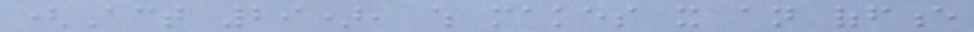(Act 29), which makes it an offence
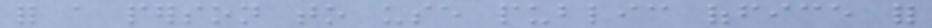for a person to use public office for
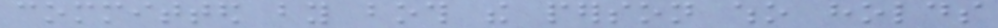committed by both the person who holds
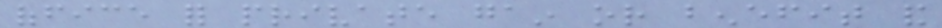office for private gain or benefit and
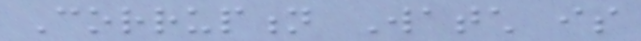Corruption Watch is
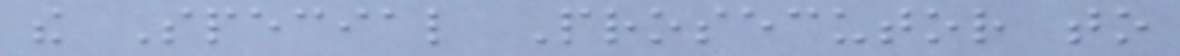the Special Prosecutor to
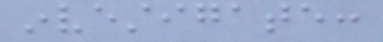investigate:
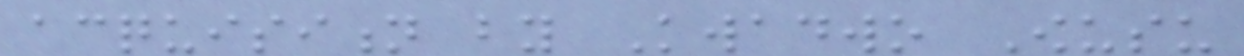acquisition by Kwadwo Owusu
